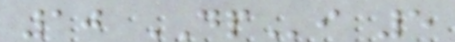10 DPi 5
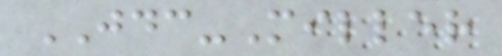JDC-Miller
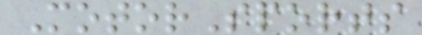MotorSports
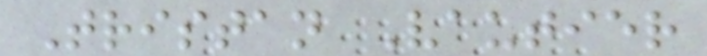Tristan Vautier
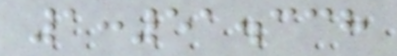1:51.338
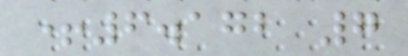+6.172 7
